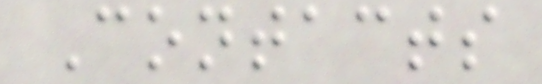Contacts
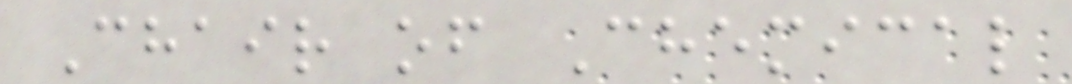Chair of Chemical
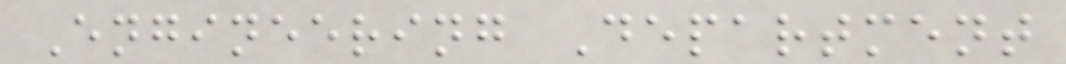Engineering Department
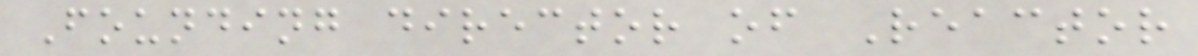Founding director of Reactor
